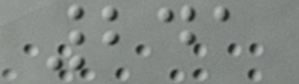241
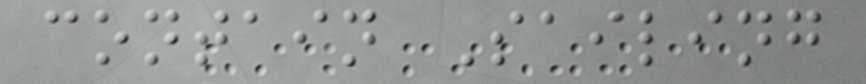contain Sailing
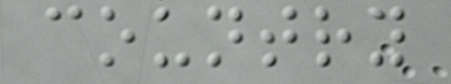country
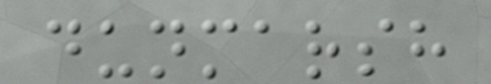dunmarsh
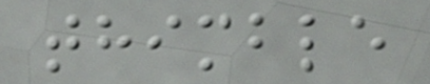thimble
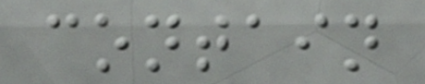contain
